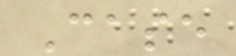Case
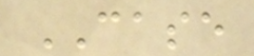CASE
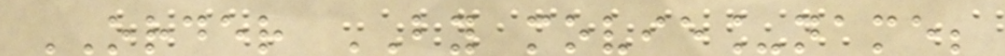ORDER BY movie_name;
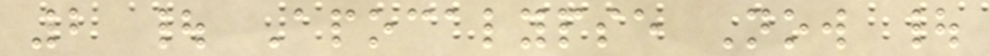2 | Apocalypse Now |
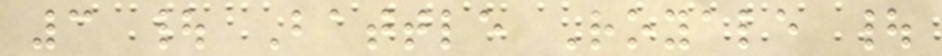3 | Battle Royale |
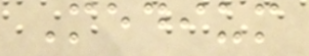Medium
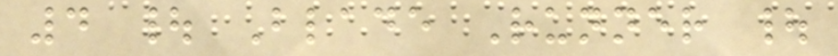4 | Blade Runner |
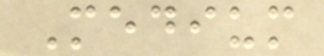Medium
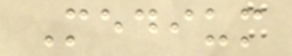Medium
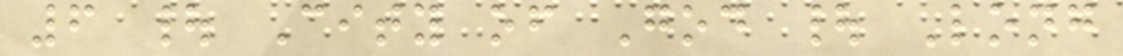6 | City of God | Long
